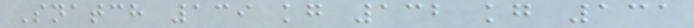Snatch 139 kg 132 kg 131
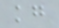kg
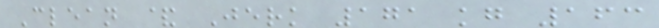Clean & Jerk 171 kg 163
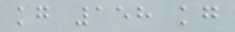kg 158 kg
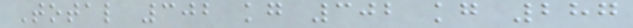Total 302 kg 302 kg 287
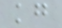kg
